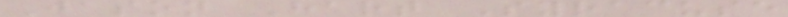Jason Hart Syracuse
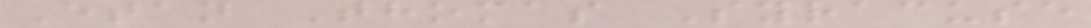Etan Thomas Syracuse
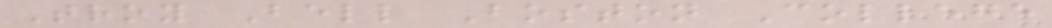Troy Bell Boston College
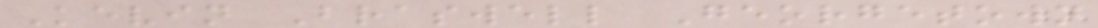Kevin Braswell Georgetown
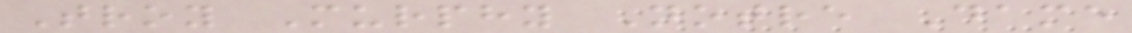Troy Murphy Notre Dame
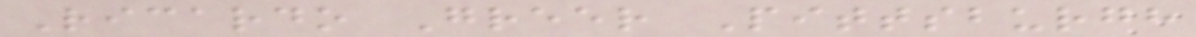Ricardo Greer Pittsburgh
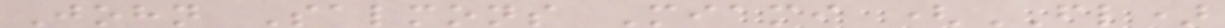John Salmons Miami (FL)
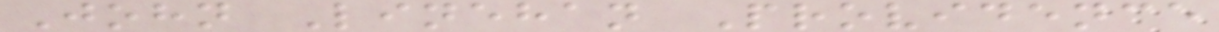John Linehan Providence
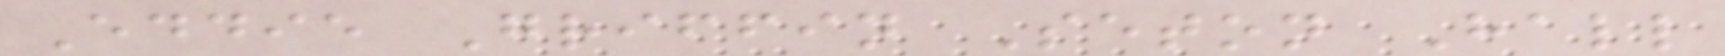Eddie Griffin Seton Hall
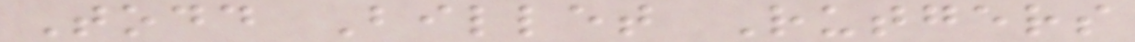Todd Billet Rutgers
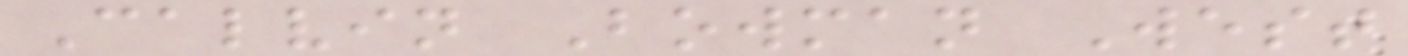Calvin Bowman West
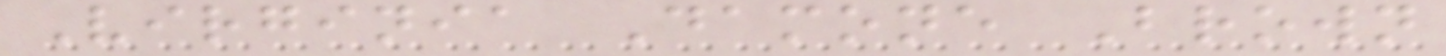Virginia Damone Brown
